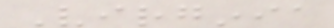Virginia
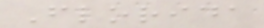Florida
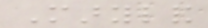Maryland
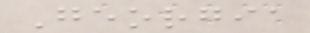Georgia
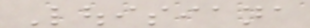Louisiana
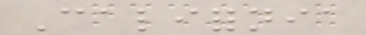California
